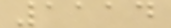1114
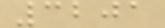3201
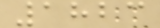1823
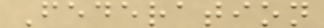Federation
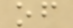of
